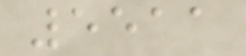5511
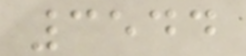3544
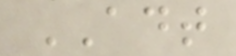ADT
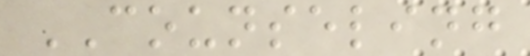COUNSELING
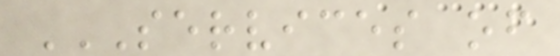SERVICES OF
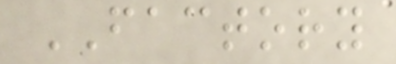FACTORY
